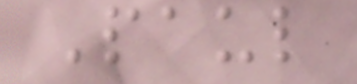Paul
